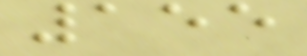155
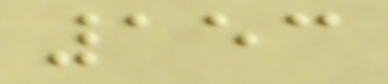153
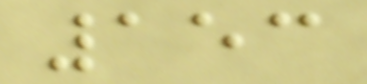153
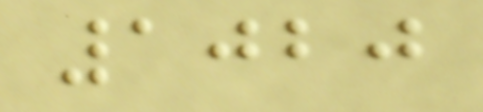1020
